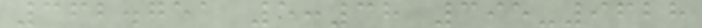362.751 5:38 395-9628
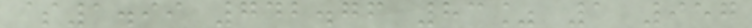$1.99 742.76 83% 1 957
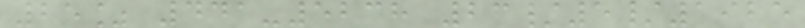25% 441-5238 23/5/1925
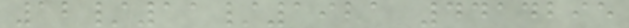12/11/1921 4414295
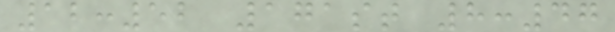12:52 171st 8:47
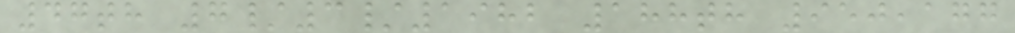47th 7/3/1982 188th 950,177
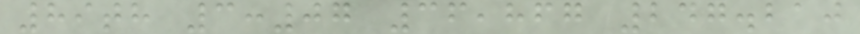89th 3:07 36,867 247.210
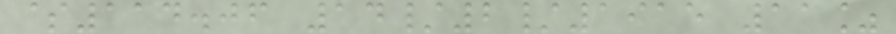$114.06 14/2/1915 11%
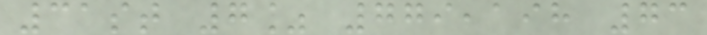31st 7% 779,198 73
